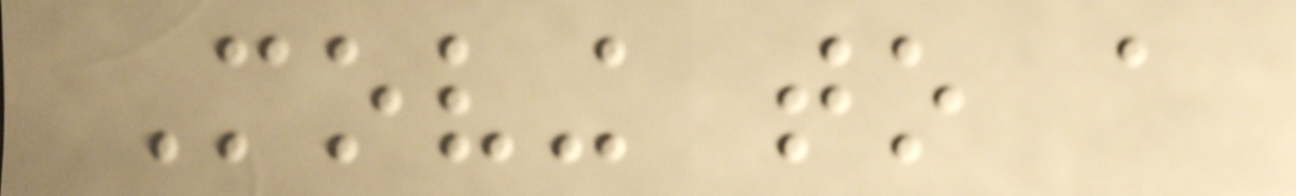Moving to a
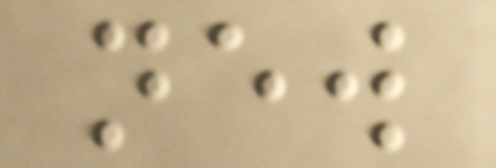new
